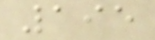195
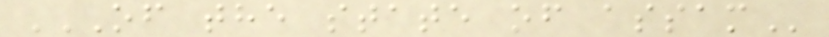OF THE STATE OF ASSAM
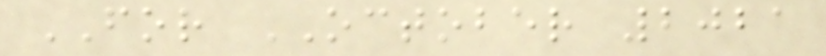FOR OCTOBER 2021
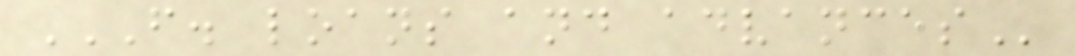F. LOANS AND ADVANCES
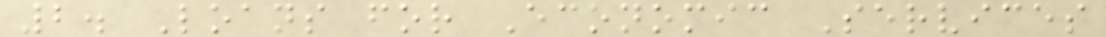2. Loans for Economic Services
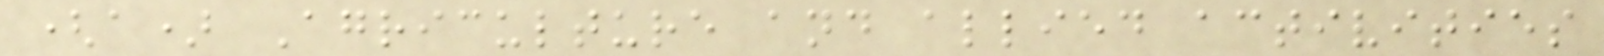(a) Agriculture and allied activities
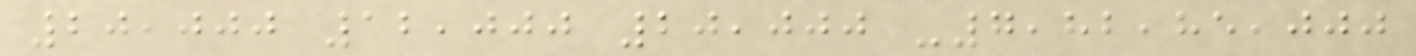20,000 12,000 20,000 -7,82,85,000
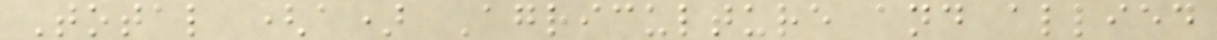Total (a) Agriculture and allied
